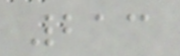213
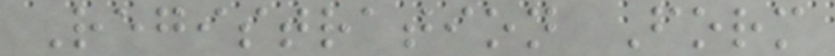Registration Form
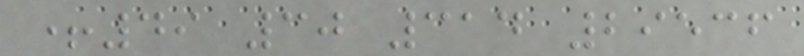+49 30 314 29536
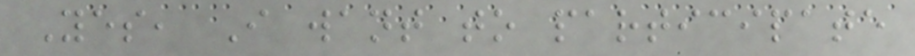Yes, I want to participate
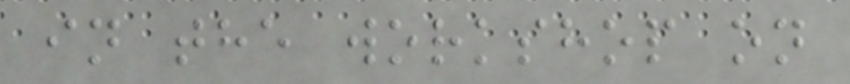in the workshop on
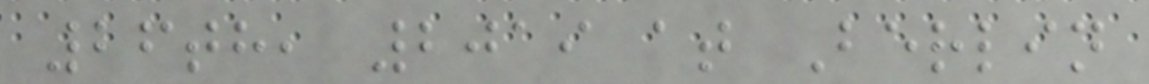26th, 2019 at Berlin
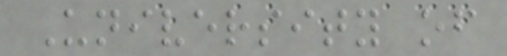University of
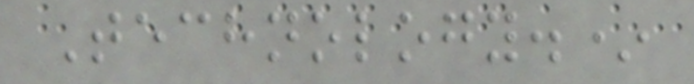Technology.*
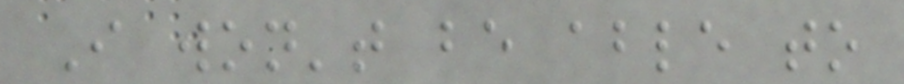I won't be able to
